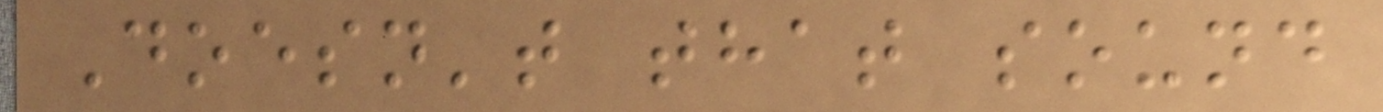Doesn't that sound
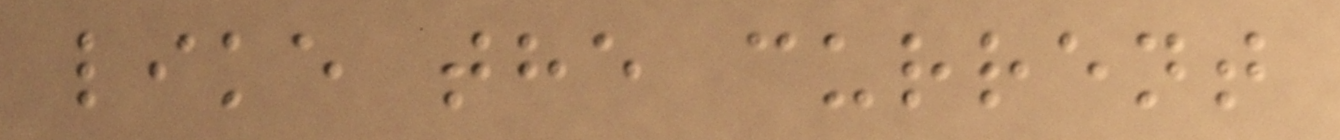like the current
